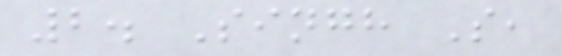2. Singh S,
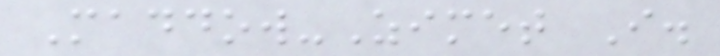Maddow-Zimet I.
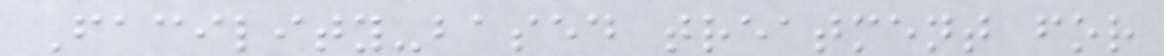Facility-based treatment for
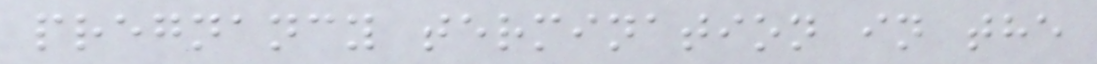pregnancy termination in the
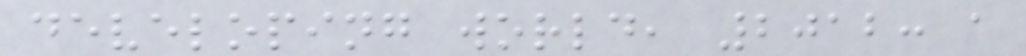developing world, 2012: a
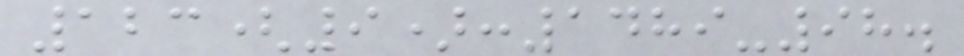123(9):1489-98.
